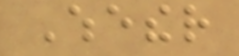Whether
